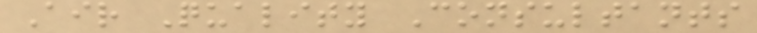Air Quality Consultants
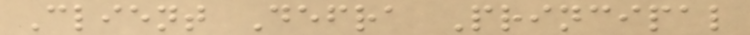Client Defra Principal
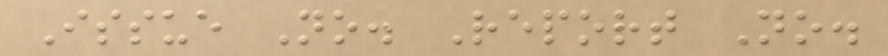Issue No. Report No.
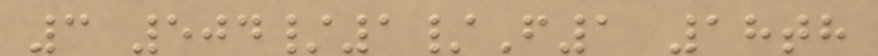3 504/1/F1 18th
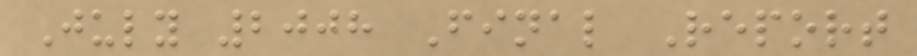July 2008 Final Report
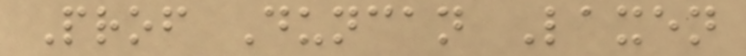Prof Duncan Laxen
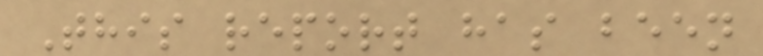This report has been
